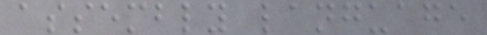assembly language
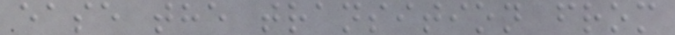ease the transition from
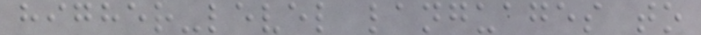higher-level languages to
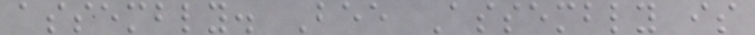assembly. Bee Assembly is
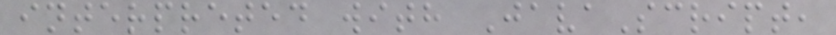interpreted with JavaScript,
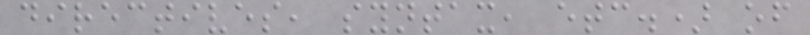directives, syntax, etc.) of
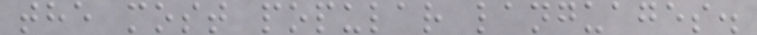the most popular languages.
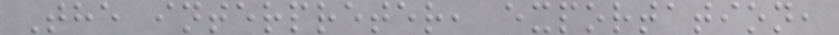The interpreter, exportation,
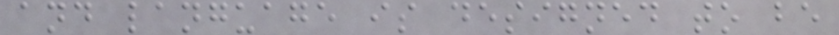and language is designed to be
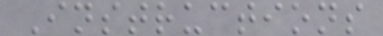Instructions
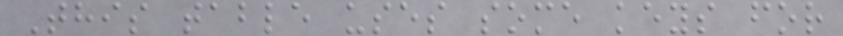This table uses some keys for
